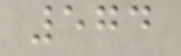574
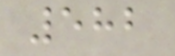582
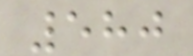580
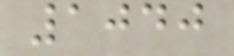1040
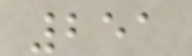251
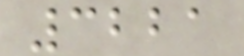3221
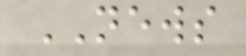NEWS
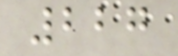227
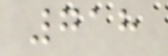718
